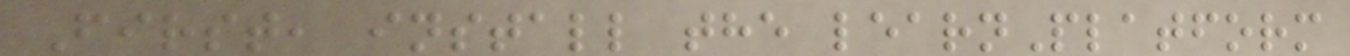First, install the learnPlatform
